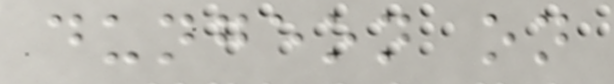dungeon on
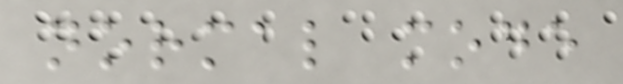normal mode
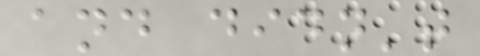and didn't
